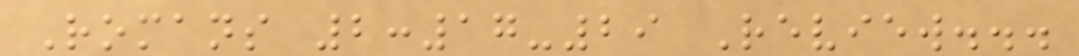Romans 2:17-29 Review...
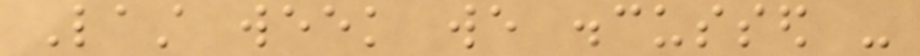Last week we discussed -
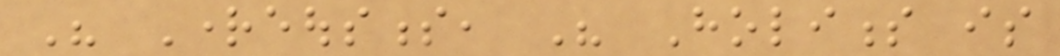His Righteousness, His Holiness is
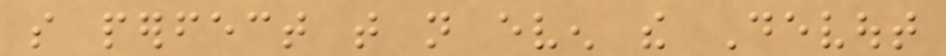so perfect that not even the Devout
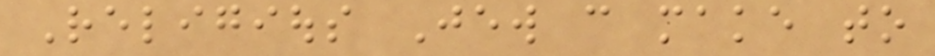Religious Jew can make to
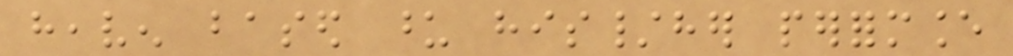heaven based upon his/her performance
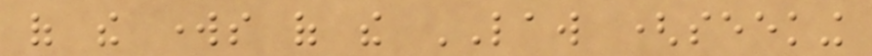of the works of the LAW (seeking
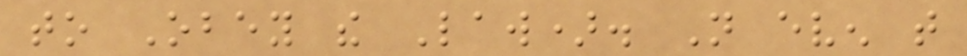to Obey the Law). Not even that
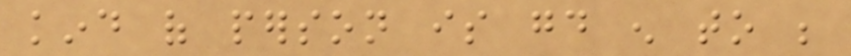kind of person is good enough to be
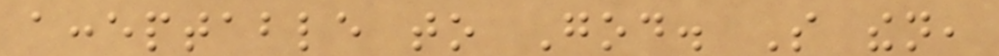acceptable to God. So then,
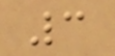3
